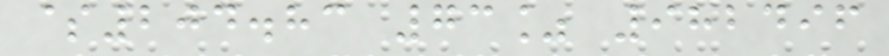$204.83 73% 982496
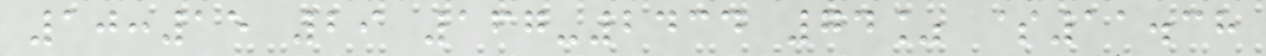10:15 29 167-2434 74% $11.38
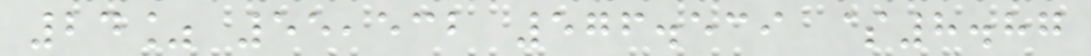24% 55,532 576.539 $8.87
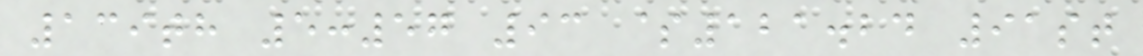139th 5:57 93 $121.24 91st
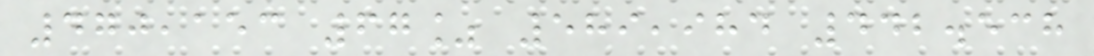470,153 67% 589,984 442.538
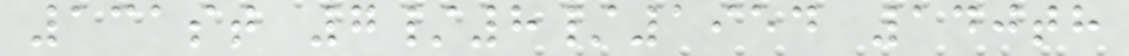131st 7/8/1954 140th
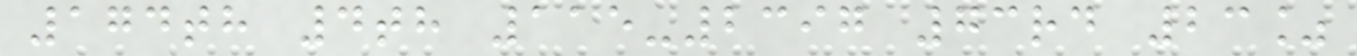174th 4th 115-2397 73rd 23%
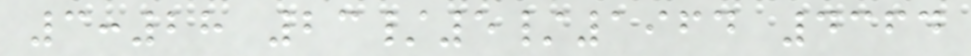3:28 23/5/1964 4364
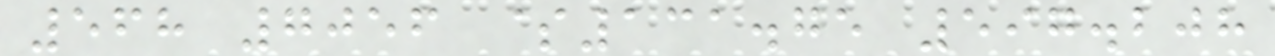568 7056 $131.75 597.208
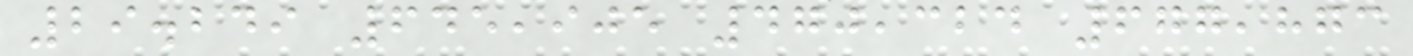29.249 645,905 470,324 677,873
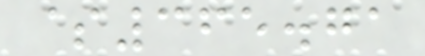$365.71
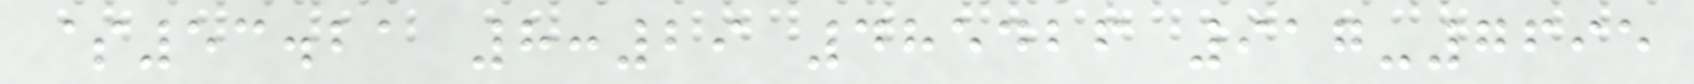$53.21 8:29 485426 917-7695
